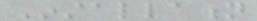Installation
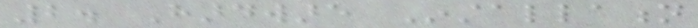2. Hardware Installation
